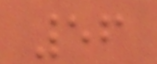56
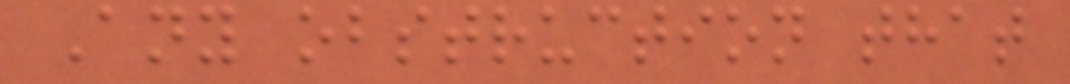Any obstruction that
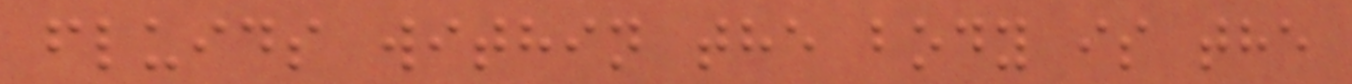fluids within the body is the
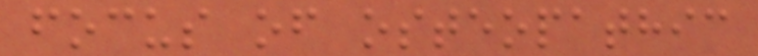focus of osteopathic
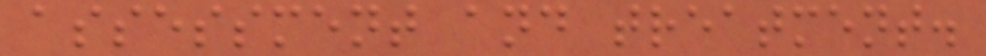assessment and treatment.
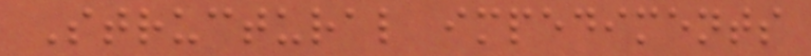Structural impediments
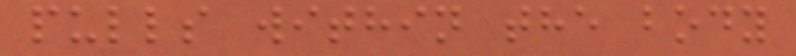pulls within the body
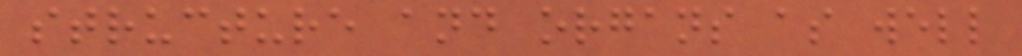structure and organs as well
